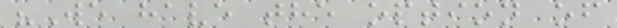"We have the option of
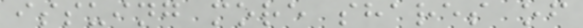issuing more shares of
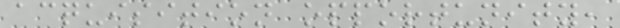acquisition opportunity,
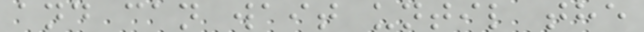and can wait until the
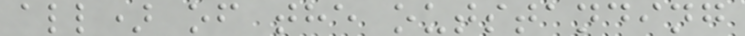all) of the outstanding
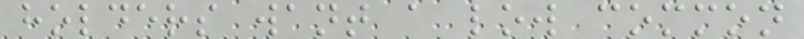holders want a low common
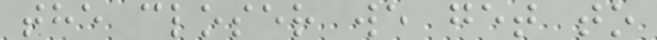the closer we get to
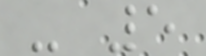- 5
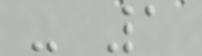- 1
